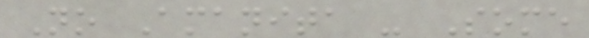No Amanita - Some
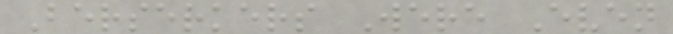Berserkers Were Even
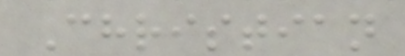Christian
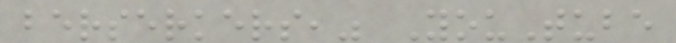berserkers," YouTube
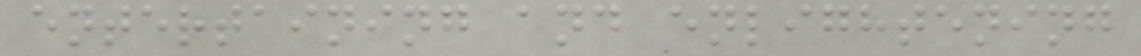entertaining and enlightening
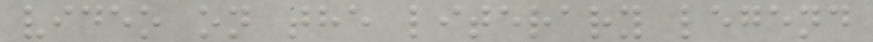video on the literary legend
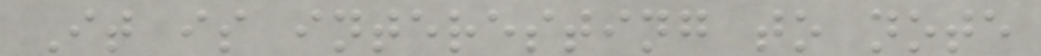It is interesting to note
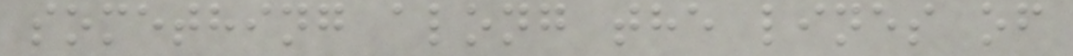something along the lines of
